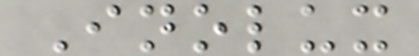Inolux
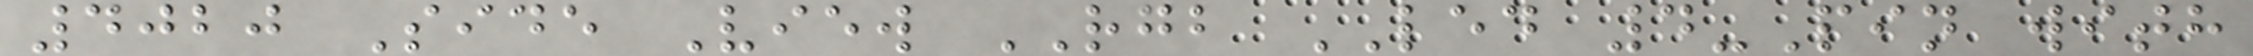4020 Side View RGB LED 4-Pin with
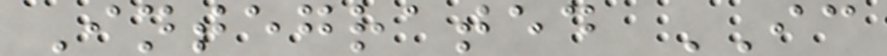Integrated IC
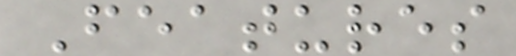Features
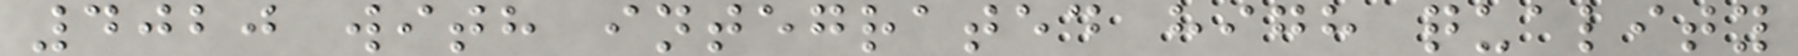4020 with integrated high quality
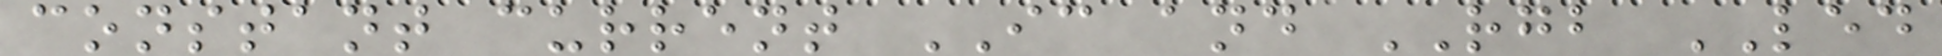constant current IC and RGB LED
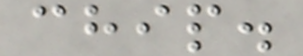chip.
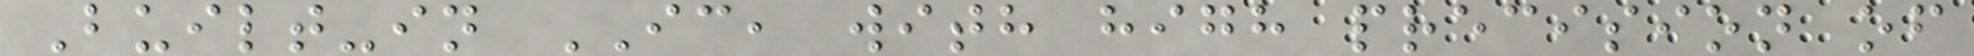Built-in IC, with high precision of
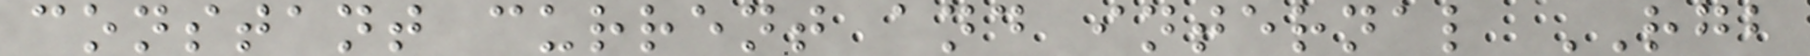constant current and internal RGB
